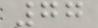77
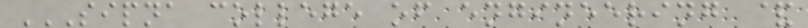SIPNA COLLEGE OF ENGINEERING &
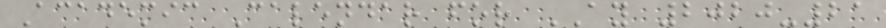Academic Calendar for AY 2020-21
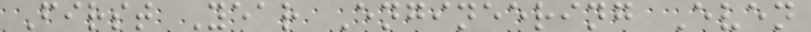First Year Engineering Even
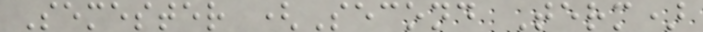Semester (Second Term)
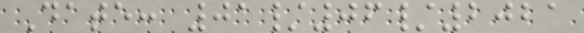Date: 01/06/2021
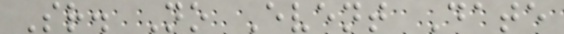Sr. No Event Date
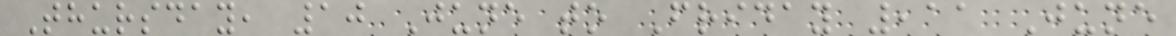Thursday, 10 June to Friday ,11 June
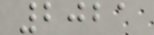2021
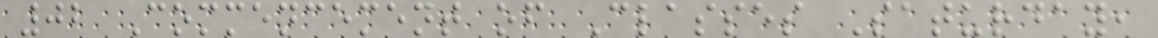02 Commencement of Classes Saturday,
